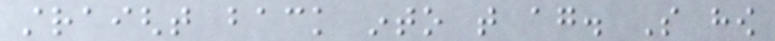straight back into that again. So how
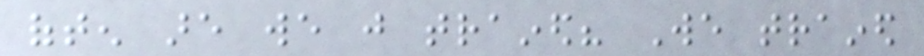often are we just trained? We trained
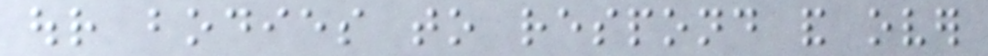our bodies to respond and over
